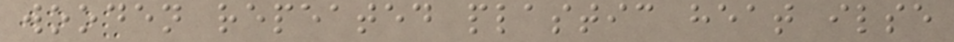wooden repeated plastic heat ilse
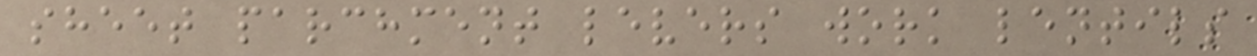sheet parchment levers work lentils
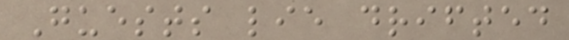Guests lie drifted
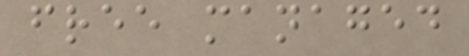free managed
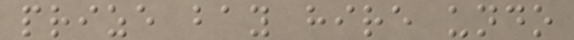prize bay hire undo
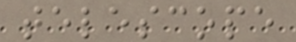telescope
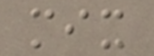mix
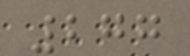277
